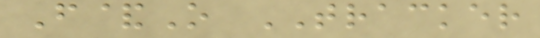F&O TRACKER
